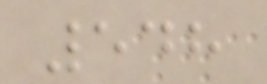548
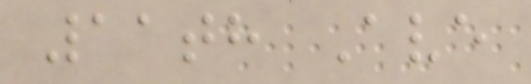11th Ave
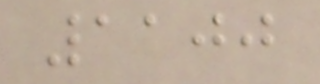1100
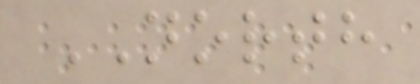NORTH
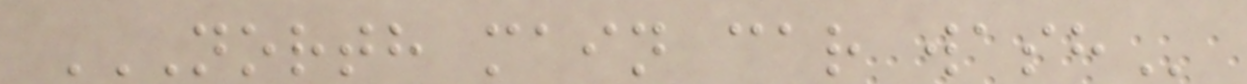NORTH MAIN CAR WASH
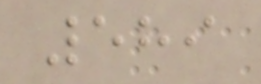589
